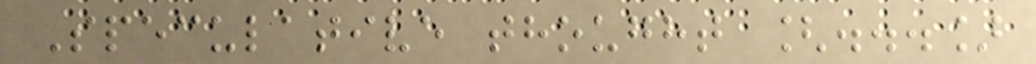Speculative thought [...]
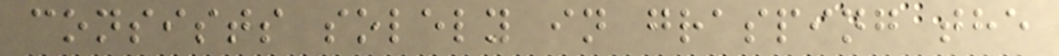consists solely in grasping the
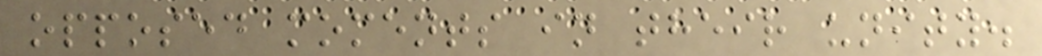opposed moments in their unity.
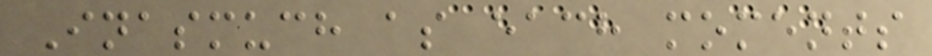Inasmuch as each moments
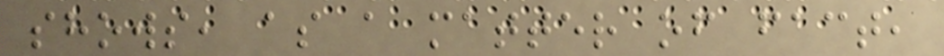shows, as a matter of fact,
